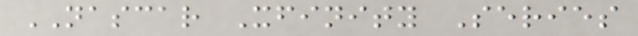NASCAR Xfinity Series
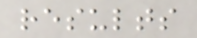results
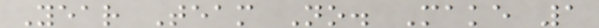Year Team No. Make 1
